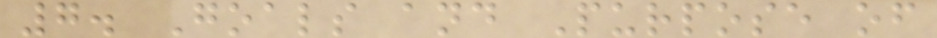7. Goals and Purpose of
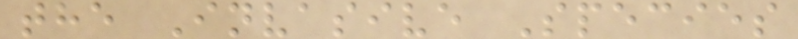the Invasive Species
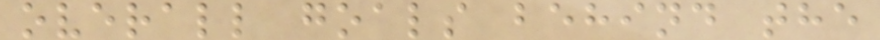overall goals behind the
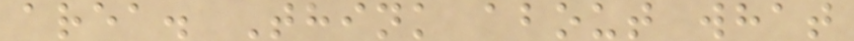area. Think about what
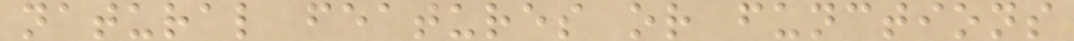natural features or functions
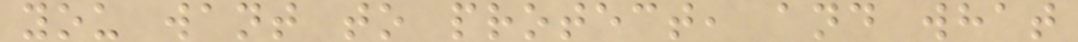you want to protect, and what
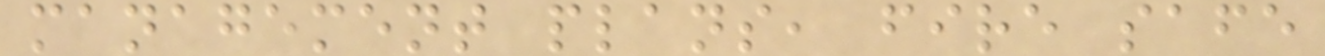management plans, fire safe
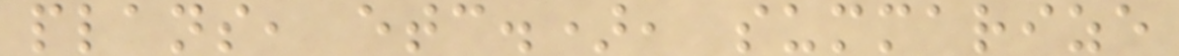plans, etc.), summarize
